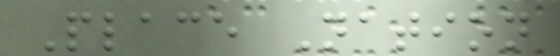Place Nation
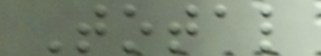Total
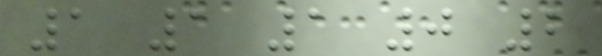1 1 1 0 2
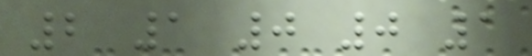2 1 0 0 1
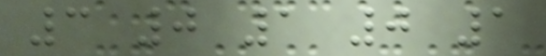3 0 1 0 1
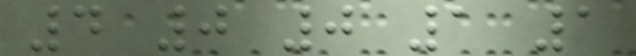4 0 0 1 1
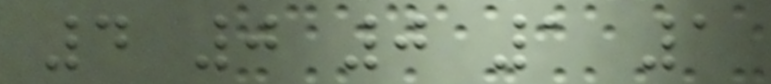4 0 0 1 1
